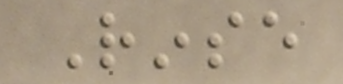Rinse
